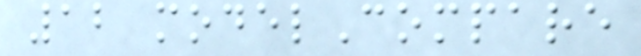12 modelCompare
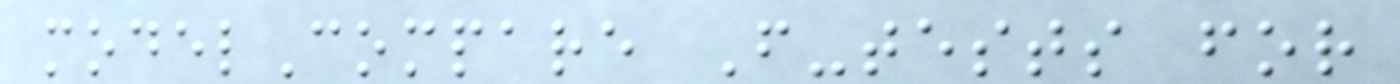modelCompare F-tests for
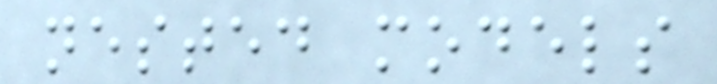nested models
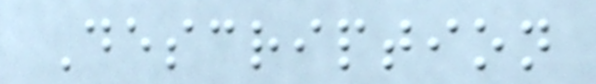Description
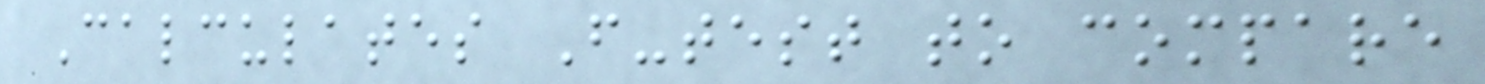Calculates F-test to compare
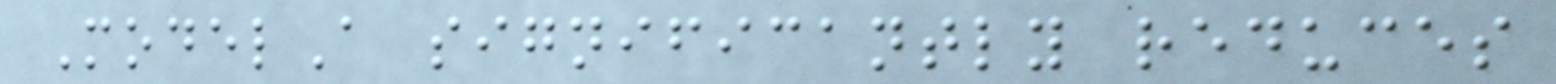ModelA significantly reduces
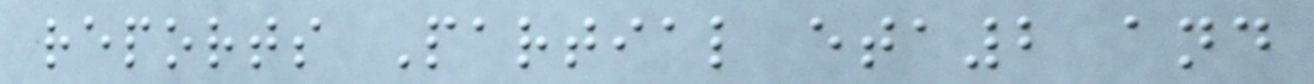reports Partial eta2 and
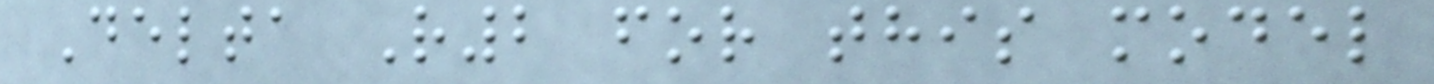Delta R2 for this model
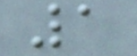1
